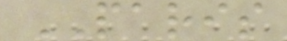PARIS
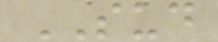SUD
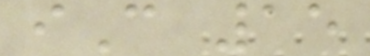iC 15
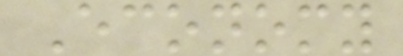Economy
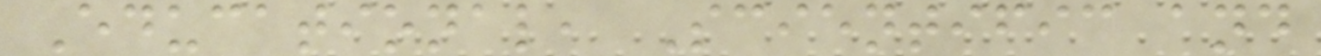Educational, Scientific and
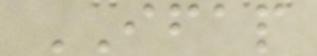IFAP
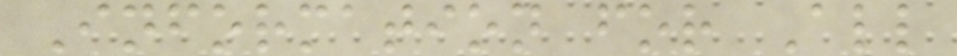Information for All
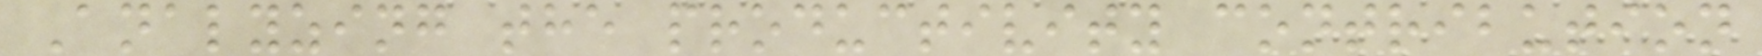Analyzing the productivity contribution
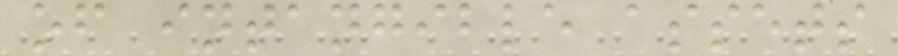of intangible assets
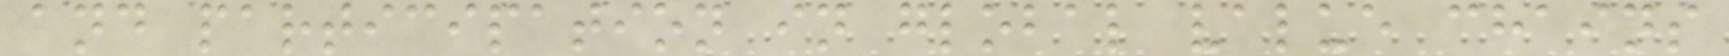and participation in global value chains
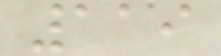119
